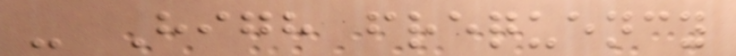- High frequency
